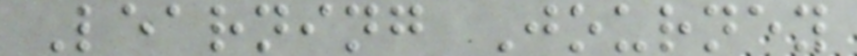Learning Journey
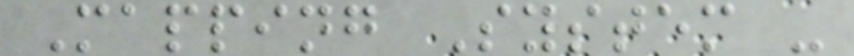Mapping System -
